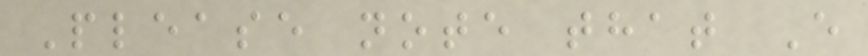Please note that E
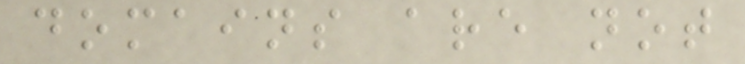domains are not
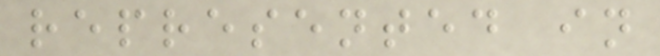represented in
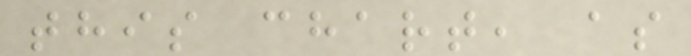this chart, as
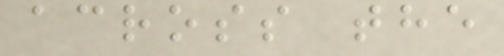across the
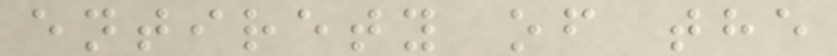entirety of the
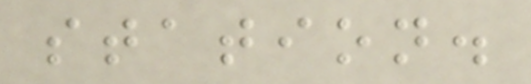station.
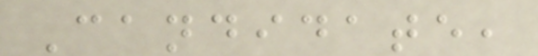Candidate,
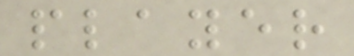player
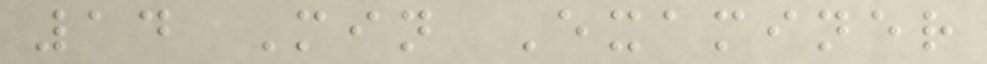14 Min Examiner
